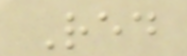Red
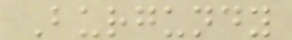Burgundy
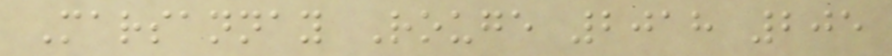Marsannay Rouge 2018 205
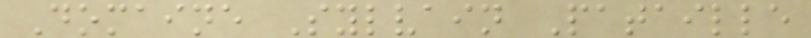Domaine Sylvain Pataille
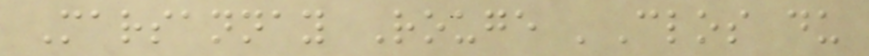Marsannay Rouge 'Clos du
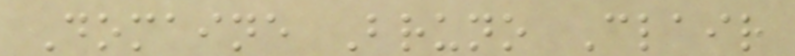Domaine Bruno Clair
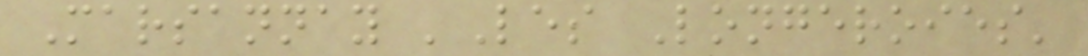Marsannay 'Les Longeroies'
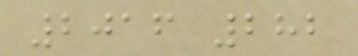2016 282
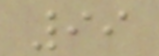99
